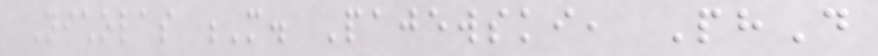Nicholas M. Pajewski, PhD
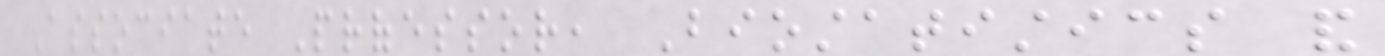Associate Professor, Biostatistics and
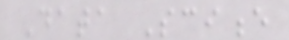Data Science
